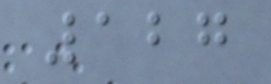127
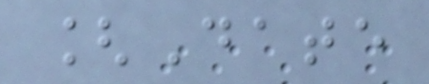[Date
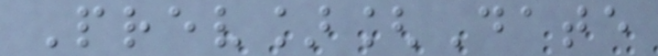Prev][Date
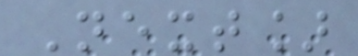Next]
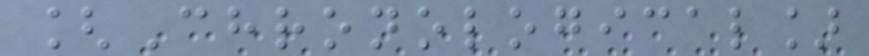[Chronological]
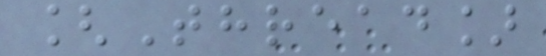[Thread]
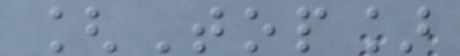[Top]
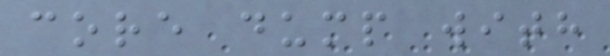core dump with
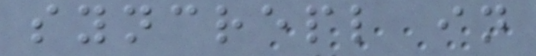syncrepl in
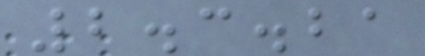2.3.21
